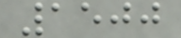1500
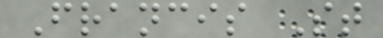Francis St
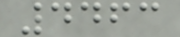4463
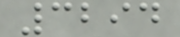3294
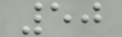50
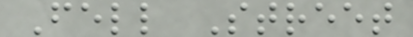Fell Street
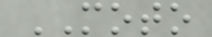MOTO
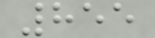855
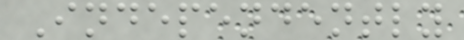Independently
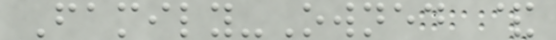Family-Owned &
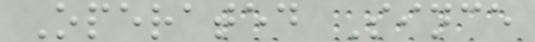Operated Since
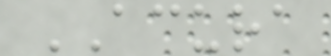ACURA
